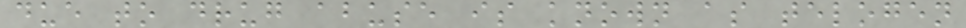due to drug abuse is known as telogen
